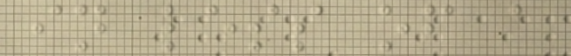in less of a
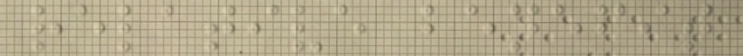relative benefit
